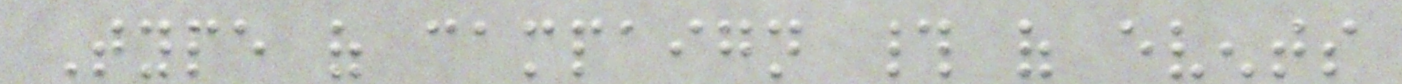Type of campaign # of events
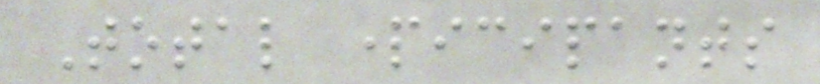Total participants
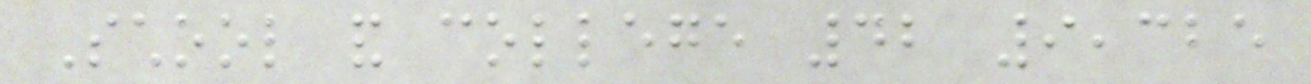School and college 42 9,325
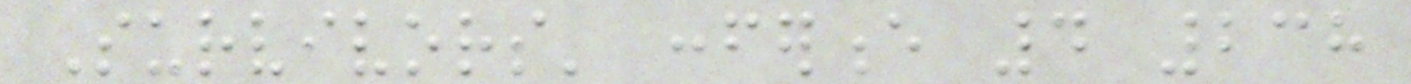Survivors' conference 4 238
